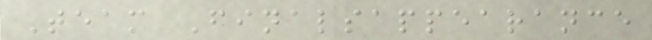Team Finalsappearance
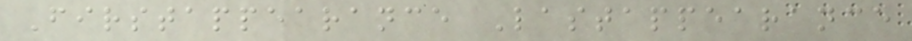Firstappearance Lastappearance
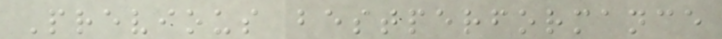Previous bestperformance
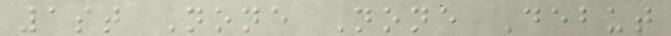1st None None Debut
